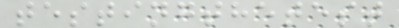testingthetest
